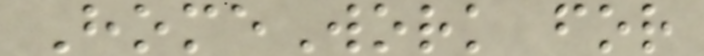HomeWork for
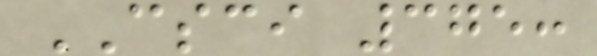CSCI 375:
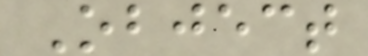Object
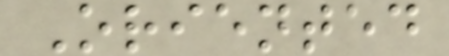Oriented
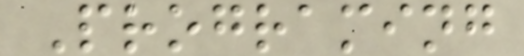Programing
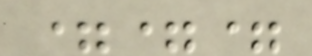===
